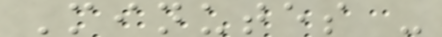Minutes -
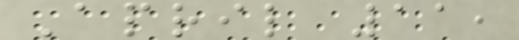April 11,
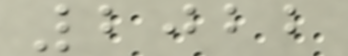2022
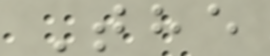The
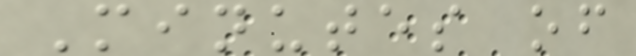Minutes of
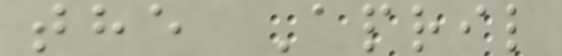the April
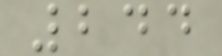244
